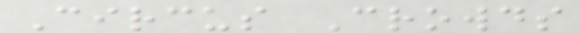Circus Crowds
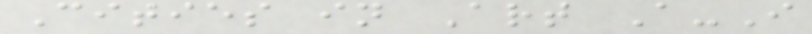Cities in Art A-I
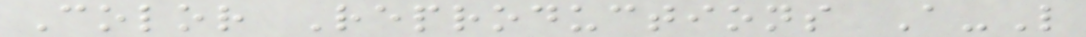Color Reproductions A-L
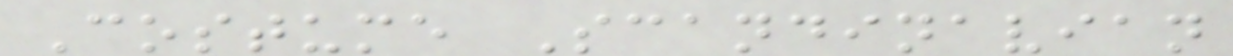Costume Scandinavian
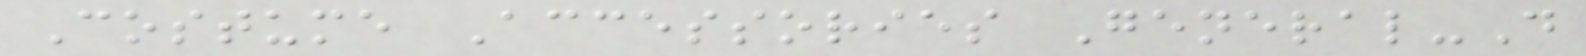Costume Accessories General-D
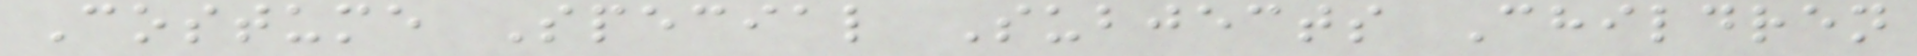Costume Special Subjects Children
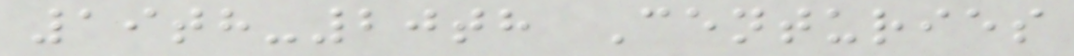19th-20th Centuries
